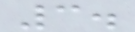3.
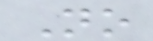No
